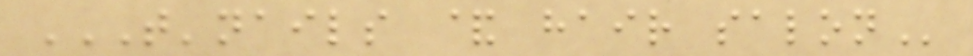T'NAILS & HAIR SALON
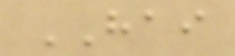HAI
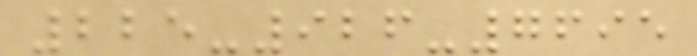225-926-7695
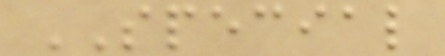SPECIAL
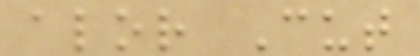alor Cut
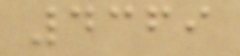4369
